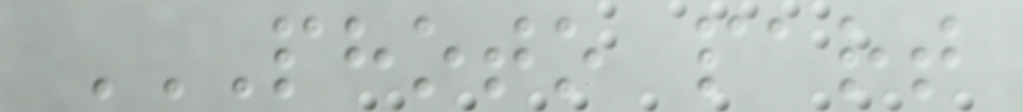PHOTO PART
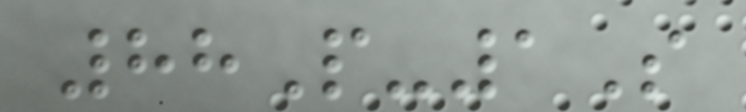88P-1S
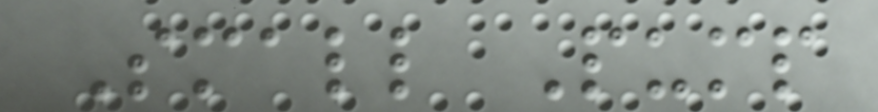Small Pump
